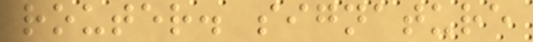router. signature
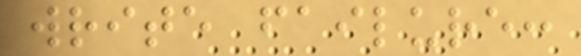write failure:
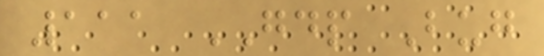111 GDP Bug
